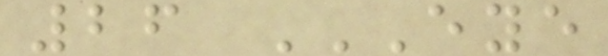26 EYE
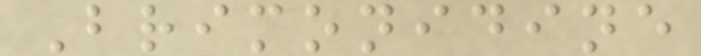Brimonidine
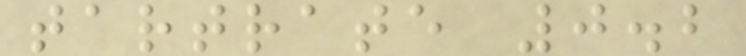tartrate 0.2
